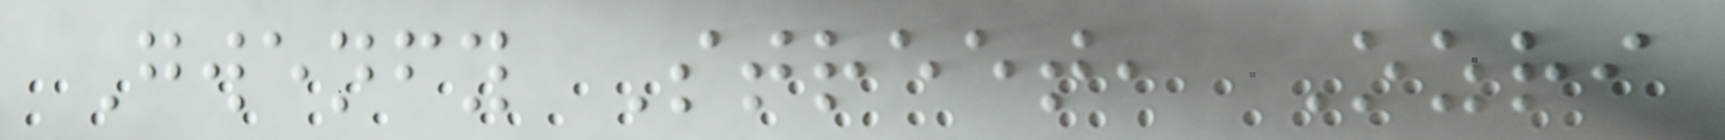Gwenfy Street, Ozri
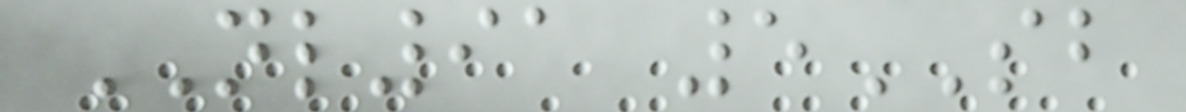NL91 5SB
